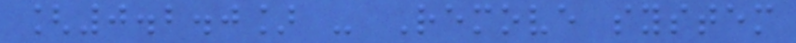[0.2.0] - Remove system
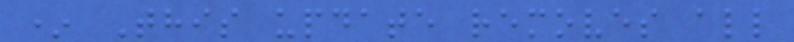* This update removes all
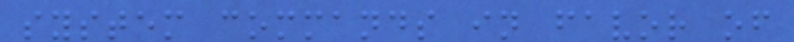system commands in favor of
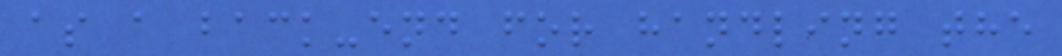as a back-end for handling the
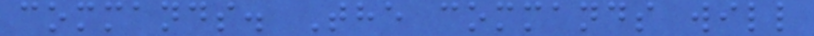commands. The commands will
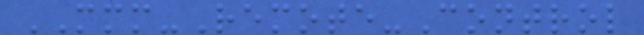MMM-Remote-Control
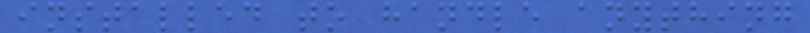installed to handle anything
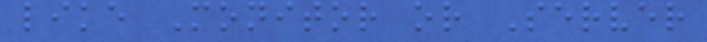like Monitor or Server
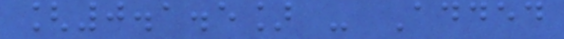[0.1.5] - Added
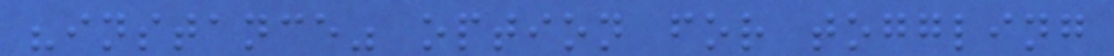"instance" option for toggling
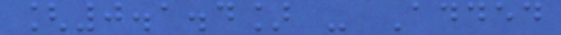[0.1.4] - Added
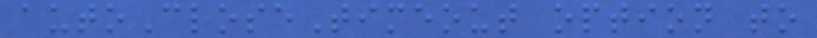autoCloseTimeout option to
